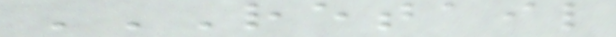RETAIL
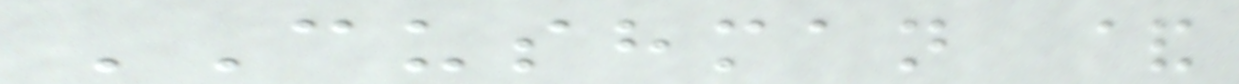CUSHMAN &
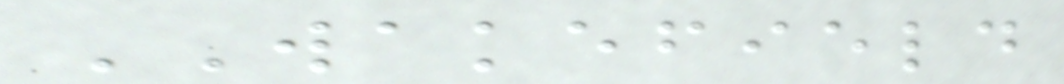WAKEFIELD
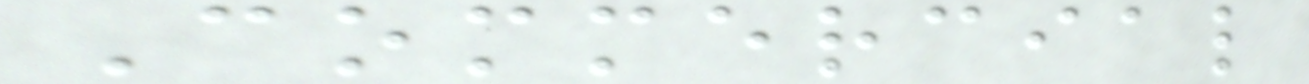Commercial
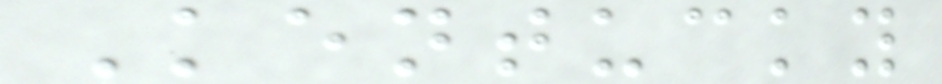Kentucky
